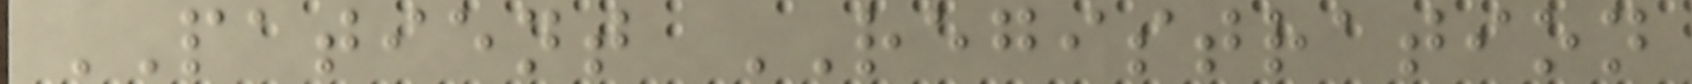PATIENT REGISTRATION
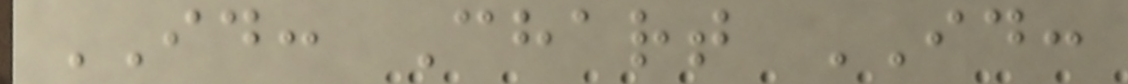ID: Chart ID:
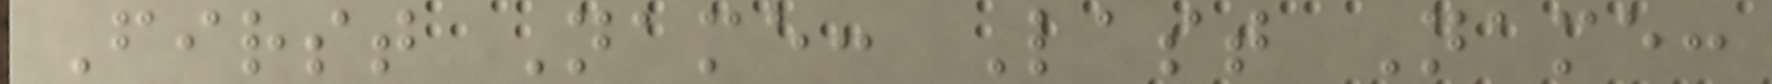First Name: Last Name:
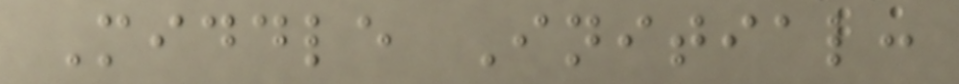Middle Initial:
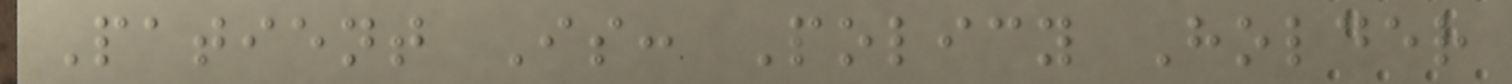Patient Is: Policy Holder
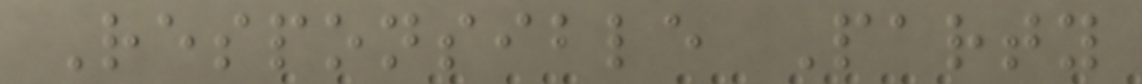Responsible Party
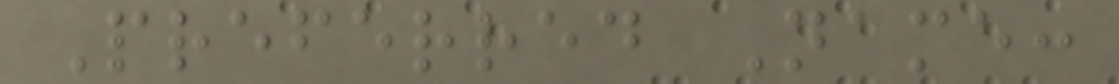Preferred Name:
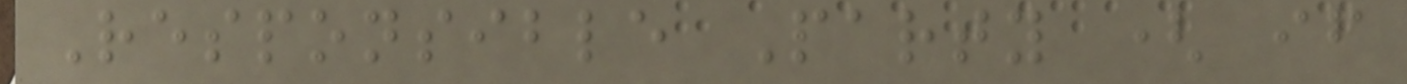Responsible Party ( if
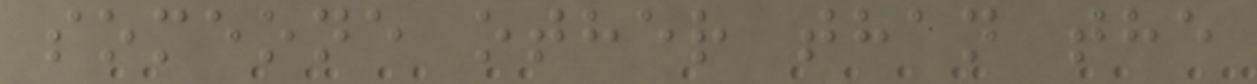someone other than the
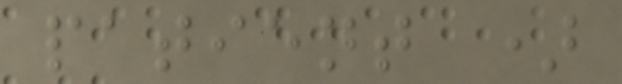patient )
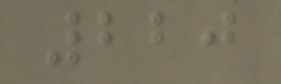220
